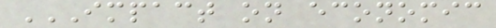IMPACT ON ECONOMIC
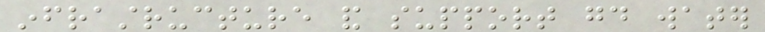infrastructure and support good water
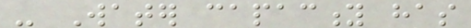- Water capacity has
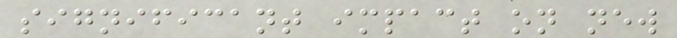significant impact on new
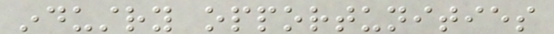industry opportunities
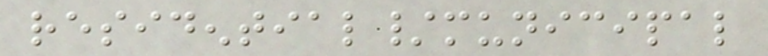residential/municipal
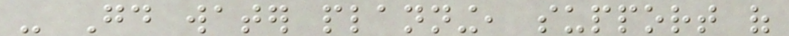- Good water planning, support of
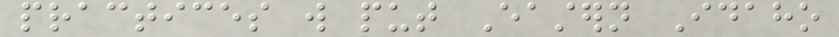practices will put Eastern Idaho
